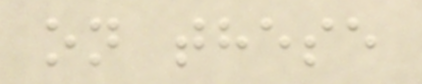on these
